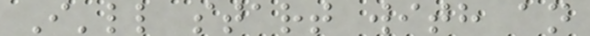I'll start with an
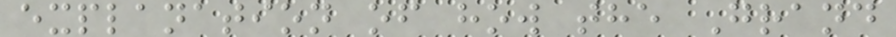explanation of how the Grand
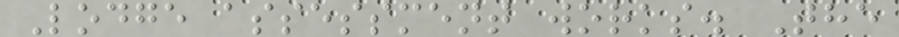Lodge assessment works. The
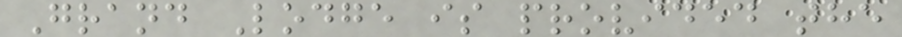Grand Lodge is provided the
